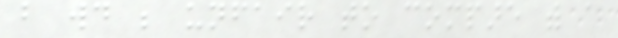but would be unfair to compare with a
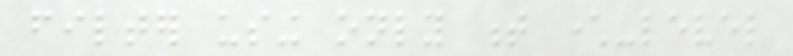filter using only t character-level
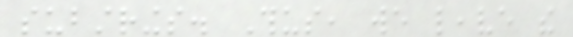substrings. Thus, we leave the
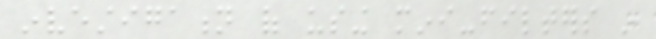investigation of using mini-filters in
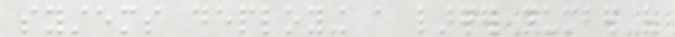systems deploying a larger number of
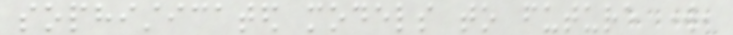sophisticated models to future work,
